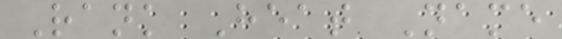Rank Heat Name
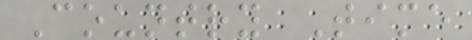Country Time
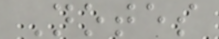Notes
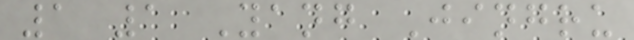1 1 Yang Jingru
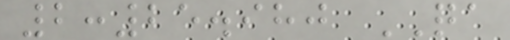2:25.980 QA
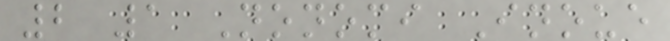2 1 Nonomi Inoue
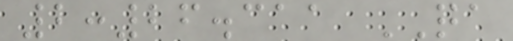2:26.311 QA
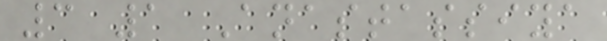3 1 Anastassiya
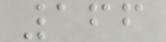166
